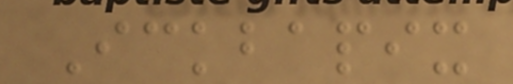Ickbapix
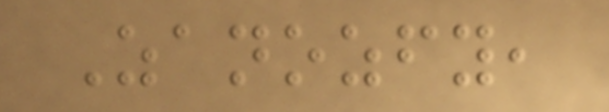Zanozfy,
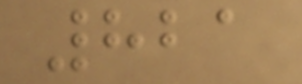821
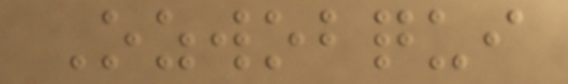Ozwobqui
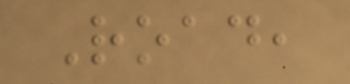Road,
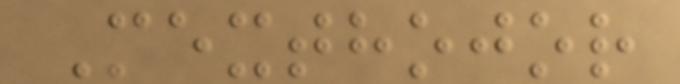Mexthojor
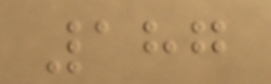187
